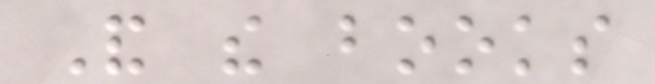And the books
